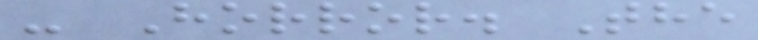- Horror. The
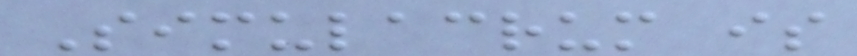Simulacrum is
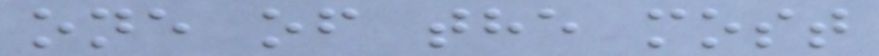one of the most
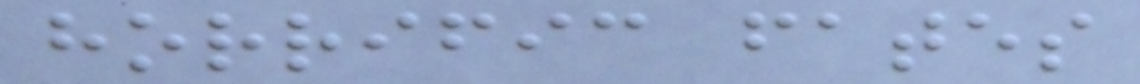horrific fates
